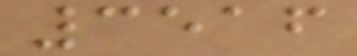3516
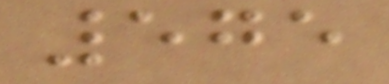575
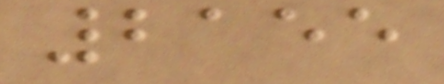2155
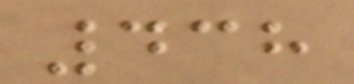438
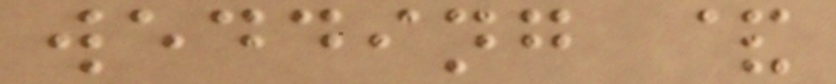wedding &
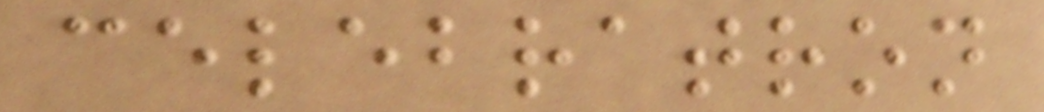celebratron
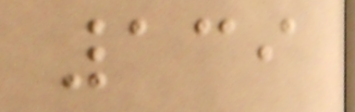139
